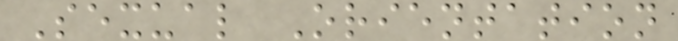Sexual Orientation
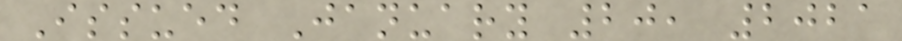Issued January 20, 2021
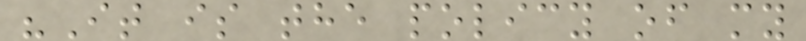"It is the policy of my
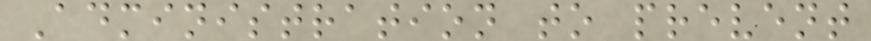Administration to prevent
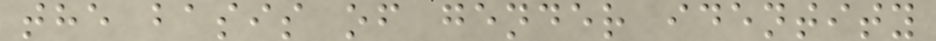the basis of gender identity
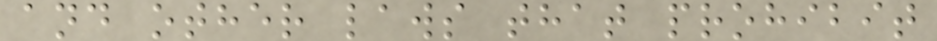and other laws that prohibit
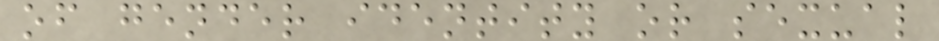of gender identity or sexual
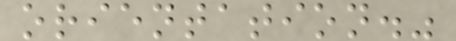orientation."
